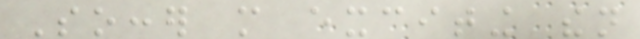Soccer more exciting then
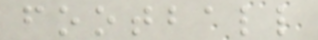football
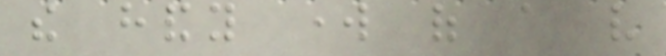the handy work of a very
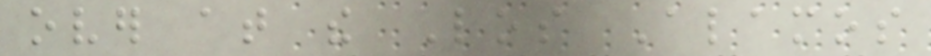over at the Los Alamos
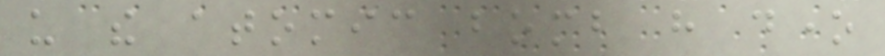us the atomic bomb have done
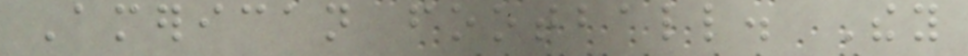American football. They
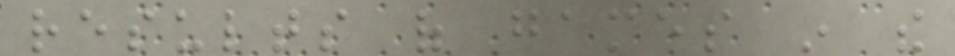results of games in the
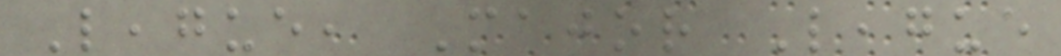League, Major League
